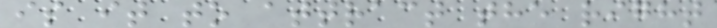is it to attract the right
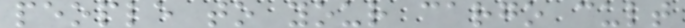people to your cargo cult
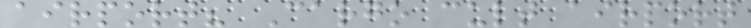airport? Cargo cult airport
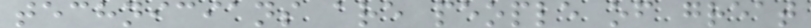technicians are people of great
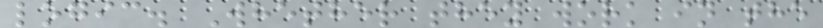logic. Whether they work in the
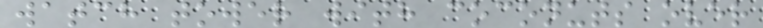watch tower with coconuts over
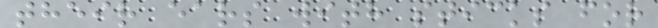their ears with sticks for
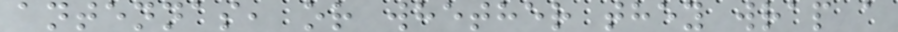antennas, or whether they wrap a
